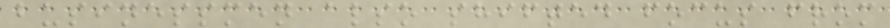businessmen also shifted focus from
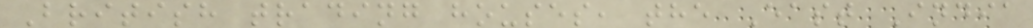British trading houses, the East India
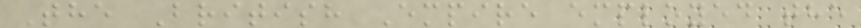The British Empire employed the
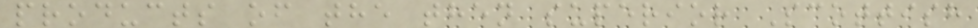products of the then superior Scottish
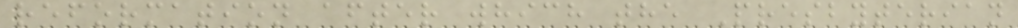reformation after which the Presbyterian
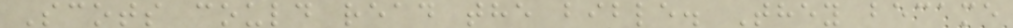Scots could read the bible. They became
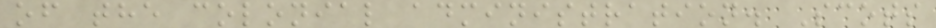of the colonial administration. Scots
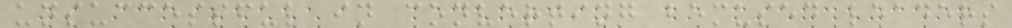unsuccessful in converting bemused leaders
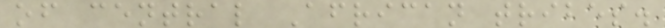of central African tribes.
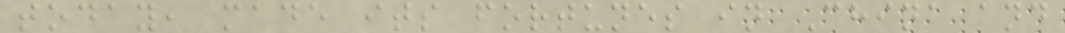today, made its fortunes in China and
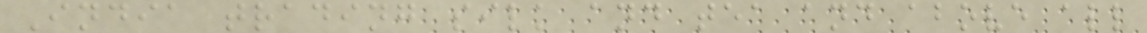India trading silk and tea and above all
